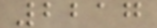2217
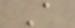A
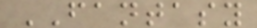FANTASY
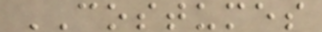COSTUMES
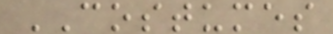COSTUMES
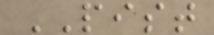PIST
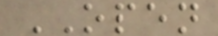OPEN
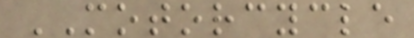MOTORCYCLE
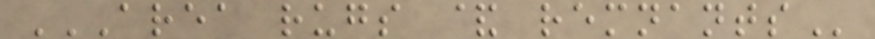AREA RUGS & REMNANTS
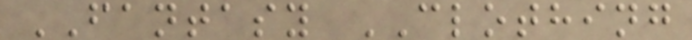FANTASY CLOTHING
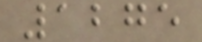1275
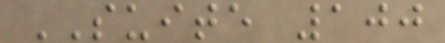SUITE 100
